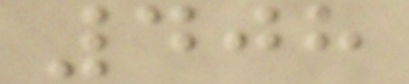408
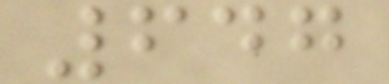647
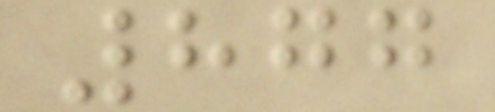877
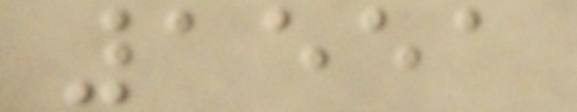1551
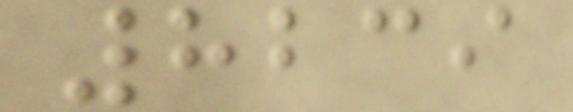8239
